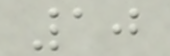10
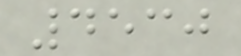4530
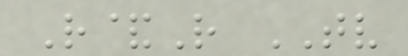R&R TV
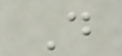D
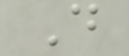D
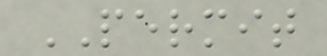PERMIT
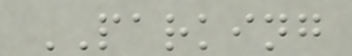PARKING
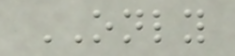ONLY
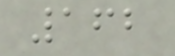162
